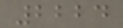2224
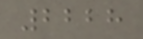2228
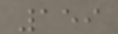159
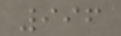996
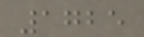1725
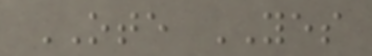OTE YES
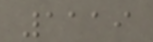1119
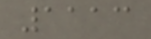1113
